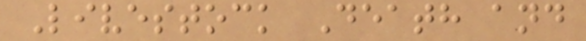Livestock Death and
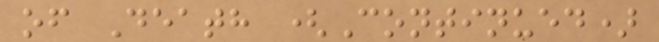of Death (Continued)
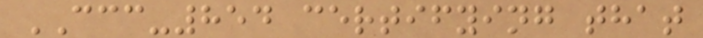CCC-854 certifying that
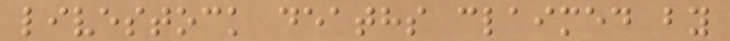livestock deaths claimed by
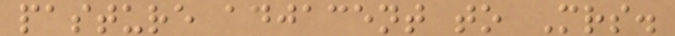pasture adjacent to Mrs.
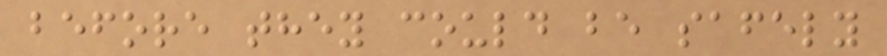before they could be safely
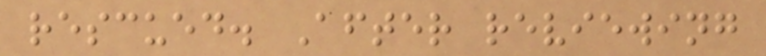rescued. After reviewing
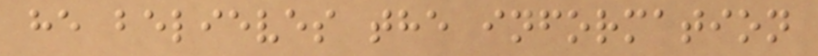he believes the information
